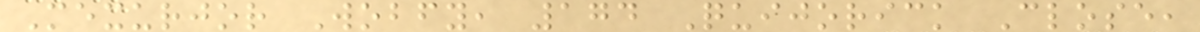Mexurjor Wobfy, 174 Quijorick Close,
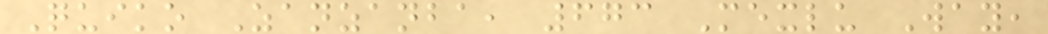Quiko Zanzanba, 673 Mexlu Way,
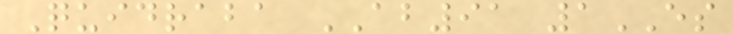Quidraba AB91 1ES
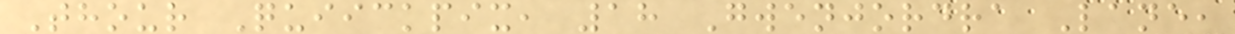Thour Quiickpix, 18 Gwenjordra Lane,
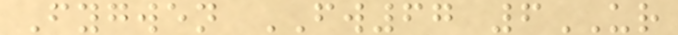Fygwen FW67 6UR
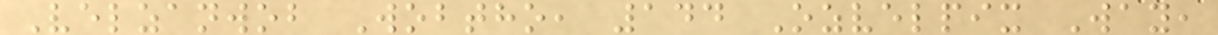Velzanwob Wobtho, 144 Ozvelpix Way,
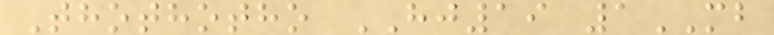Thothotho HJ19 1MB
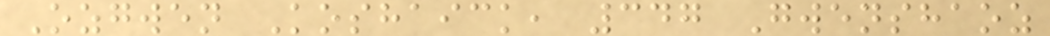Ozgwen Koshaick, 347 Gwenshaoz
